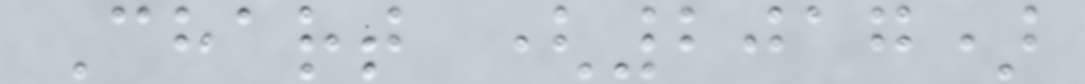Chart (2017)
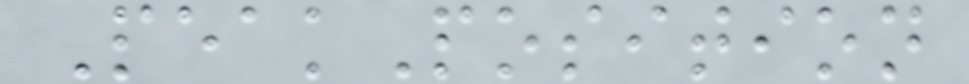PeakPosition
